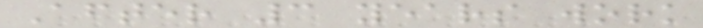After 3 years work
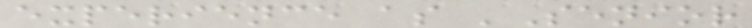experience as 'Senior
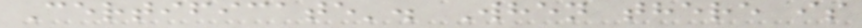Certificate'. When there is
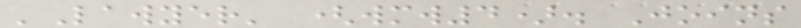'Lawyer' (wmw4). Joins
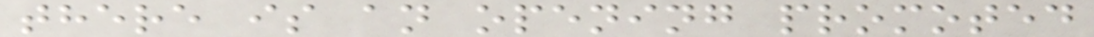there is an opening promoted
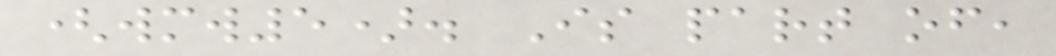(wmw5). Is part of,
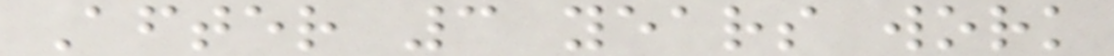After 3 years work
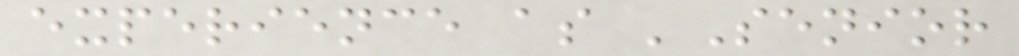experience as 'Senior
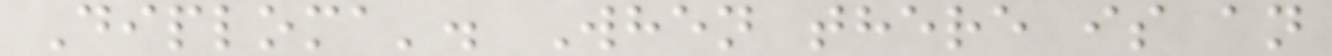Diploma'. When there is an
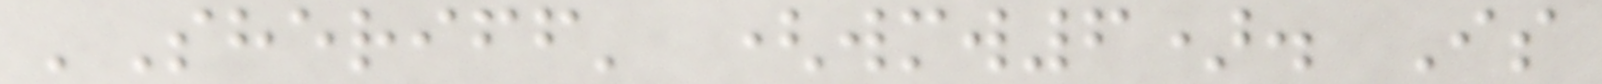'Sheriff' (wmw6). Is
